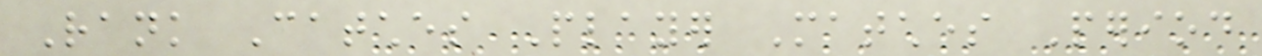Rank Catches Player Matches Period
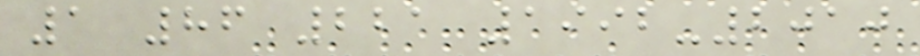1 86 221 1992-2010
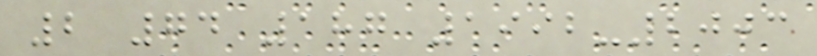2 74 187 1992-2003
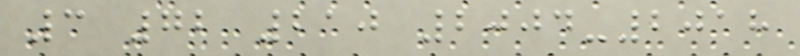3 72 210 2004-2018
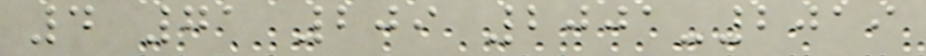4 71 209 2001-2019
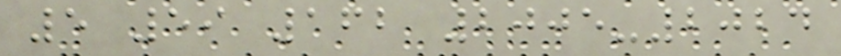5 59 162 2005-2024
